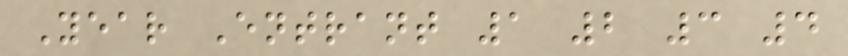Year Entrant 1 2 3 4
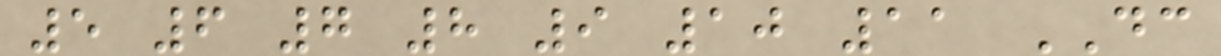5 6 7 8 9 10 11 DC
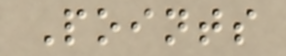Points
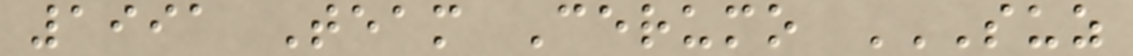1991 Team Cerumo SUZ
